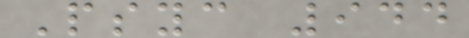Psyc 944
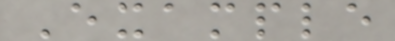Example
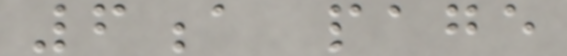6a page
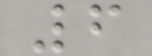6
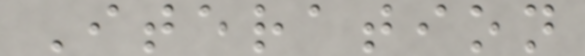Iteration
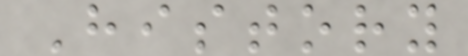History
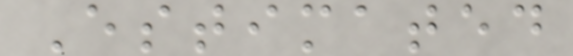Estimated
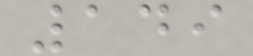149
